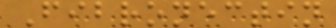Fibronectin
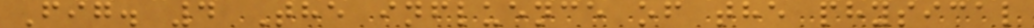Fig. 4 The influence of the physical
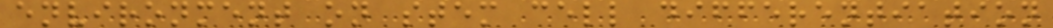environment on stem cell differentiation
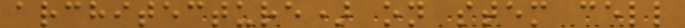architecture) on stem cell
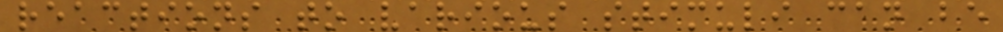reactions to various stimuli can be
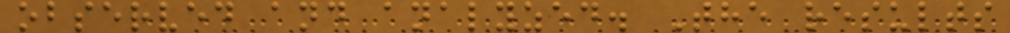observed and analyzed. The results
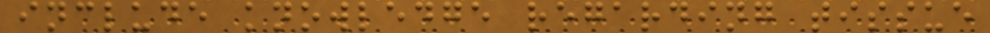include knowledge regarding tissue
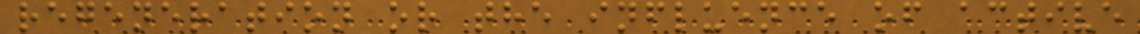regeneration or the influence of active
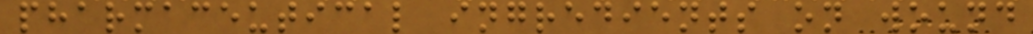pharmaceutical ingredients on wound
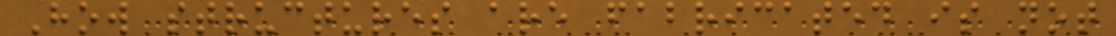How structures are fabricated is not
